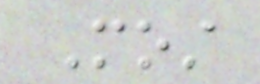Most
